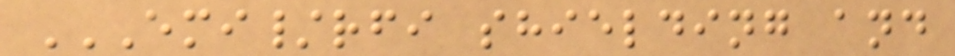EMI/RFI SHIELDING AND
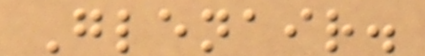Glenair.
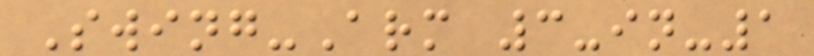Swing-Arm 3-in-1
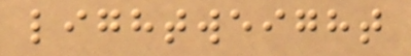lightweight
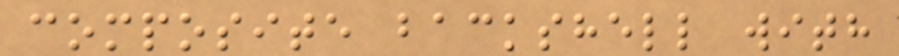composite backshell with
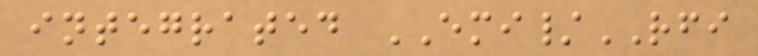integrated EMI/RFI
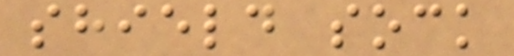shield sock
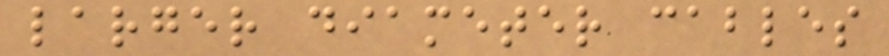larger diameter cables
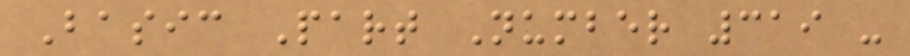Basic Part Number 319 -
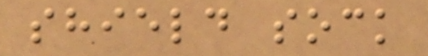shield sock
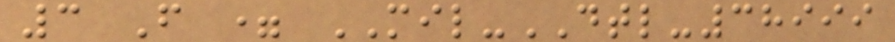3 F = MIL-DTL-38999
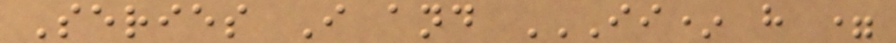Series I and II* H =
